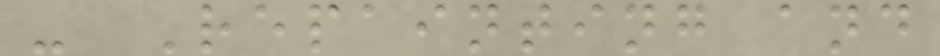- Repainting and
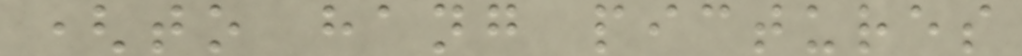(to hang pictures
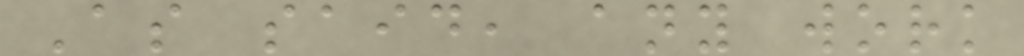As said, any work
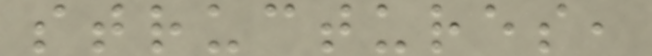structures,
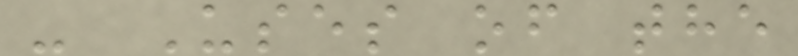- Uses of the
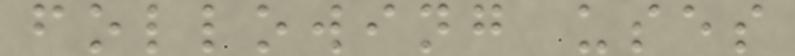following uses
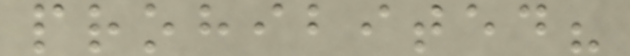prohibited?
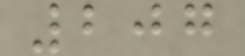207
